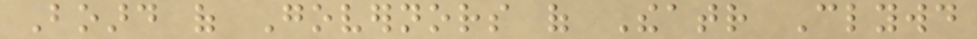Board of Governors of Theatr Clywd
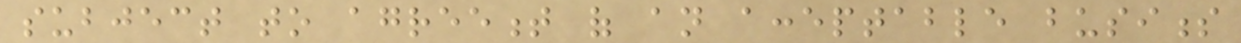subject to agreement of an acceptable business
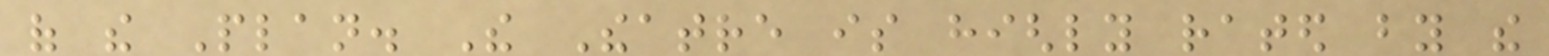of the Plan. The Theatre is highly rated by the
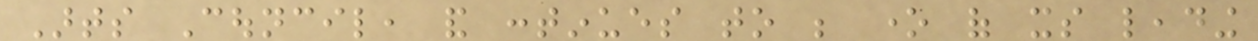Arts Council, and continues to be one of its leading
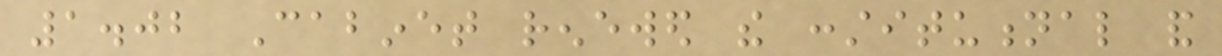1.02 Cabinet renewed the constitutional and
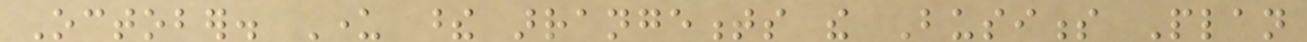October. Under these arrangements the Business Plan
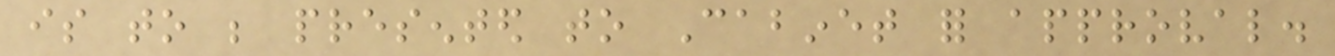is to be presented to Cabinet for approval.
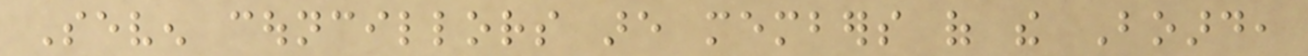Seven councillors are members of the Board,
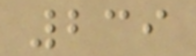239
